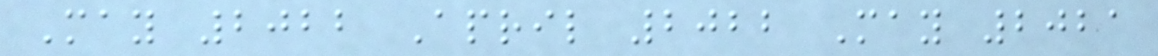May 2022 April 2022 May 2021
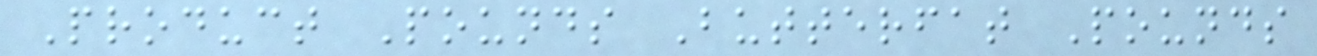Product Pounds Butterfat Pounds
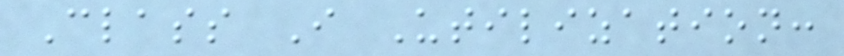Class I Utilization:
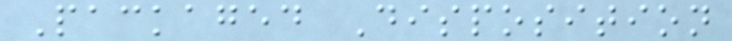Packaged Disposition
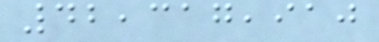42,317,910
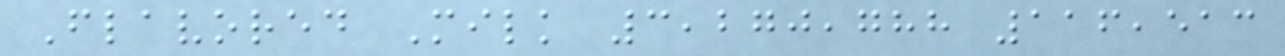Flavored Milk 3,270,788 116,513
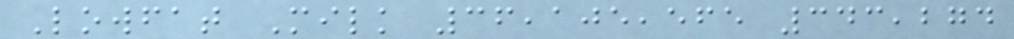Lowfat Milk 36,105,565 343,274
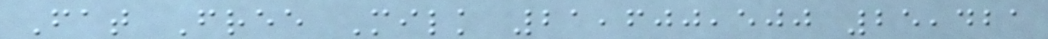Fat Free Milk 21,600,500 25,421
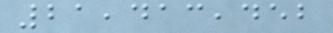21,413,452
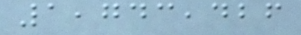1,743,426
